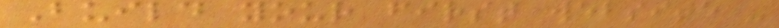Build your first website -
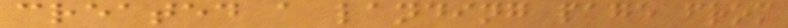created a landing page from
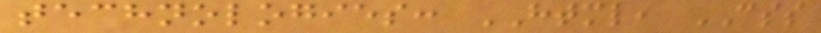technologies: HTML, CSS
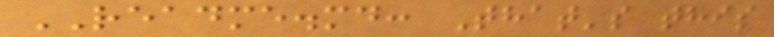README.md: That's this
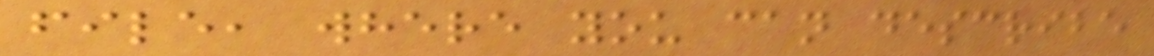file, where you can describe
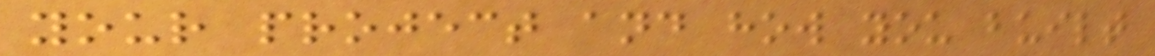your project and how you built
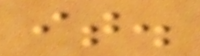it.
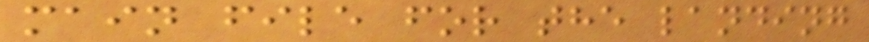main file for the landing
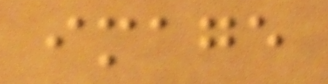image
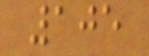105
